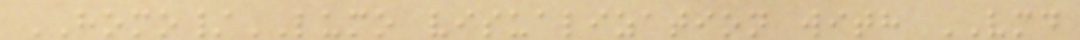HOMO/LUMO visualization with VMD
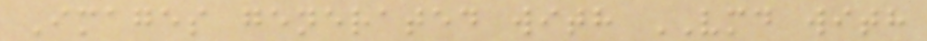Images generated with VMD with
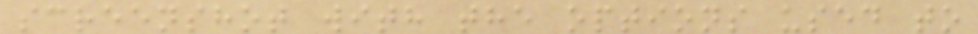screenshot with the options used to
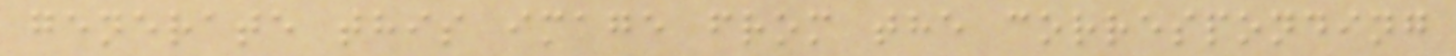generate this image from the corresponding
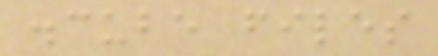.cube files
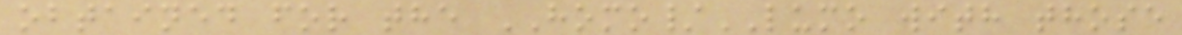obtained for the HOMO/LUMO with those
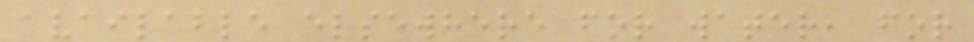available elsewhere for water, for
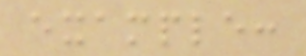example:
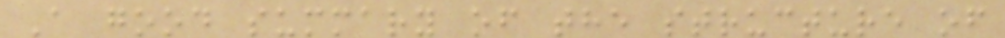A good summary of the structure of
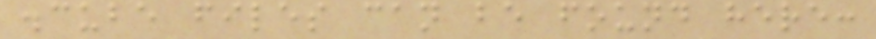.cube files can be found here:
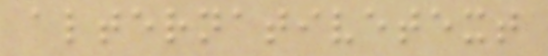alternativetext
